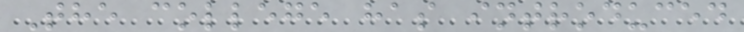The college has introduced
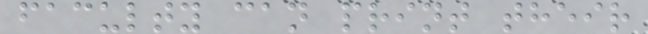faculty can print their
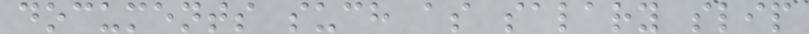documents such as salary slip
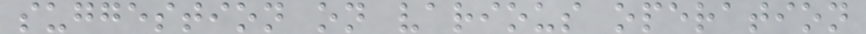suggestion on various operation
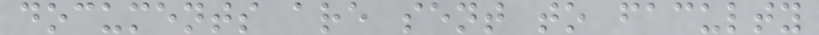documents are sent to faculty
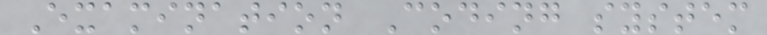Examination Coding system
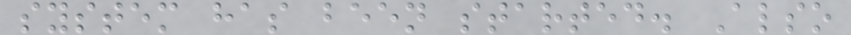system has been started. Also
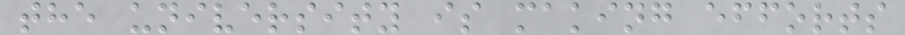the university is making efforts
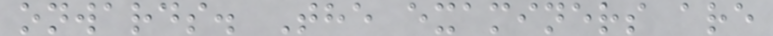onwards. The examiners are
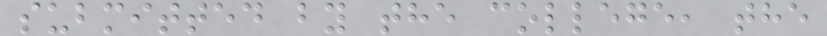submitted by the college, the
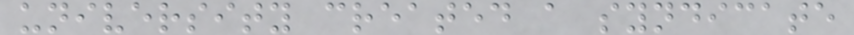university created a syndicate
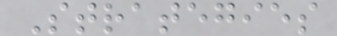Strategies
